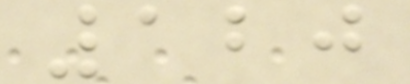120
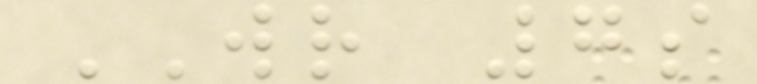WR 7s
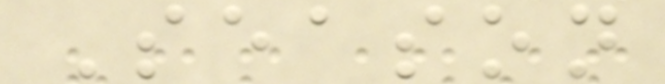Season
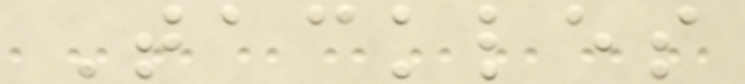Tackles
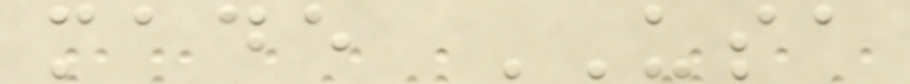made USA
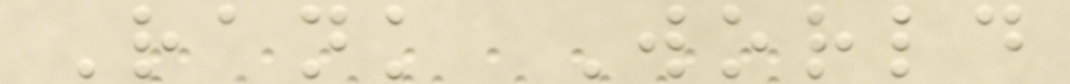Rank World
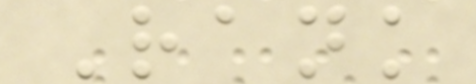Rank
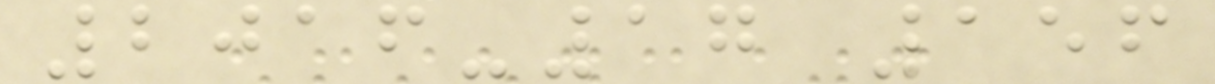2016-17 156
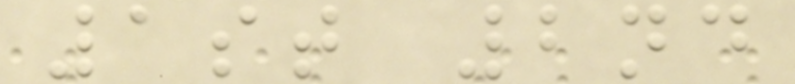1st 2nd
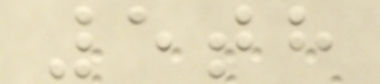5th
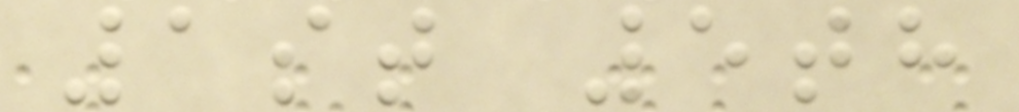1st 5th
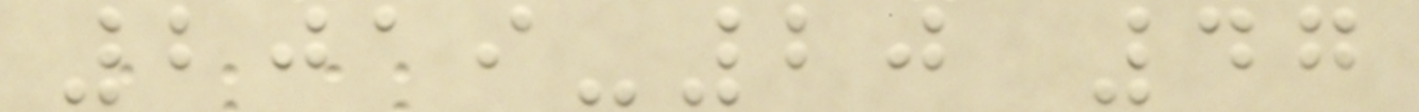2019-20 47
